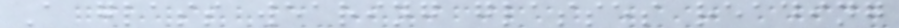A glass wearing glasses reading
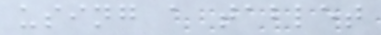using a tablet
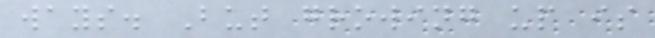ways. But growing up is
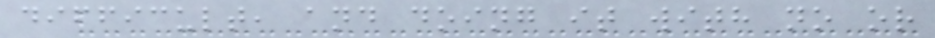difficult, and doing it with no or
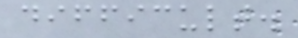difficult.
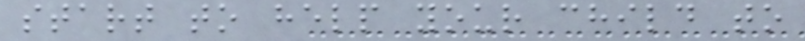start to help your child to
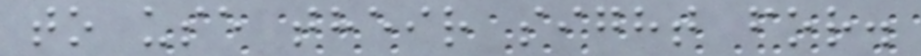to use their sight for.
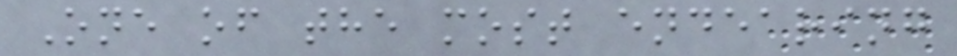One of the most endearing
